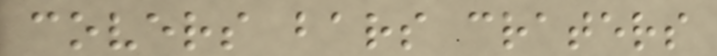covers bars craters
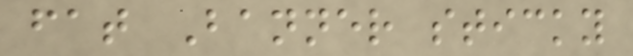fat Banner sticky
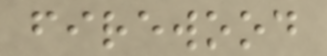firewood
